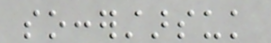soccerstarsuk
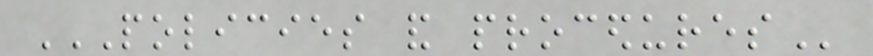POLICIES AND PROCEDURES
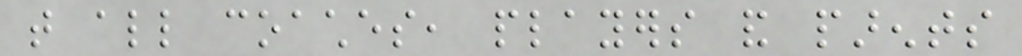that all coaches, players and parents
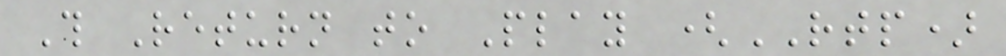This Return to Play (RTP)
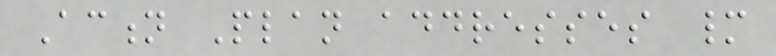Action Plan addresses many
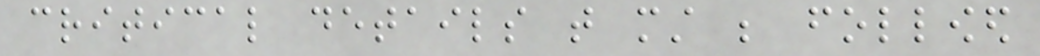critical details that must be followed
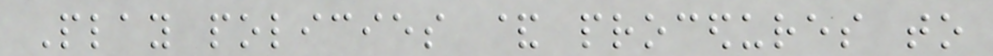Play policies & procedures to
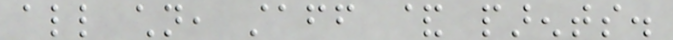all children, staff & parents.
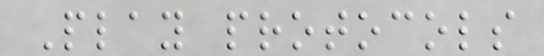Play protocols
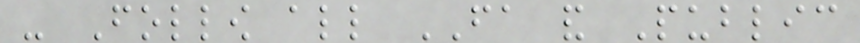- Follow all FA and Public
